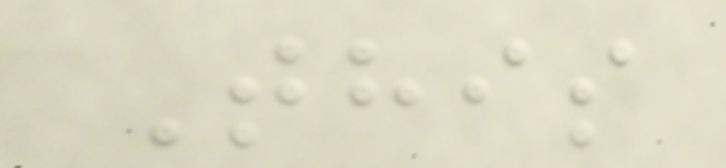This
